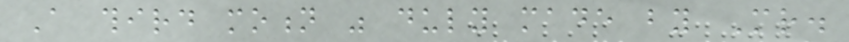A third motion was duly made by Mr.
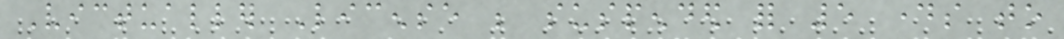Victualler License be suspended for 5 days to
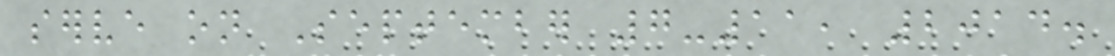serve on September 7-11, 2014.
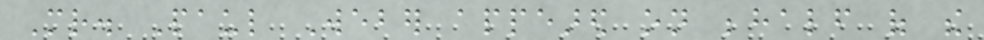Mr. Paul Weber appeared on behalf of the
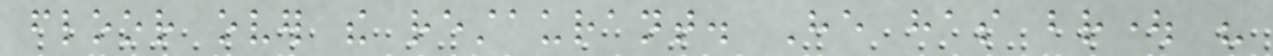floor over the restaurant. He has brought his
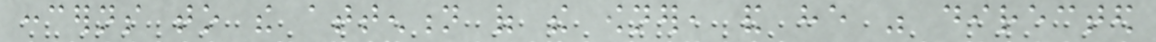concerns to the attention of the owner, and he was directed
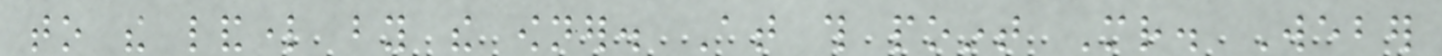to the landlord by the owner. At this point Mr. Weber
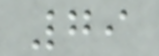79
